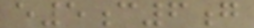e5c6g
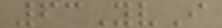63YvI
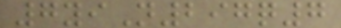7yiN297q7
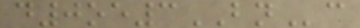d0oe3BNc
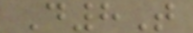D8T
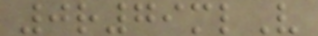0r79mlV
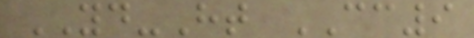YD-Ht CC9
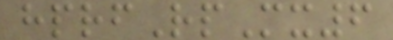hprfRpMx6
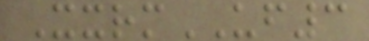XxrmUF3
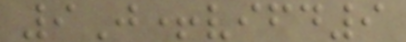9J+vifd9
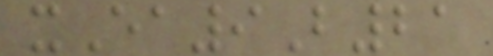xEa9B21
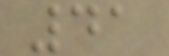41
